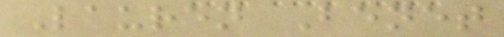Lauren Benet
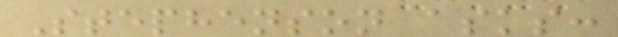Stephenson asks:
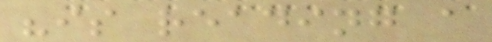"is reading a
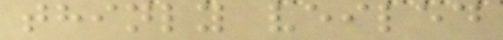thinly veiled
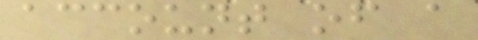account of a
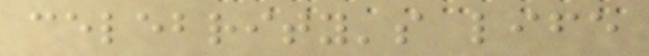celebrity's life
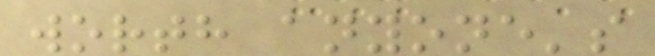worth anyone's
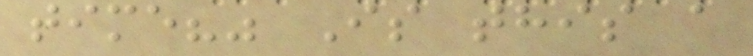time?" Is this a
